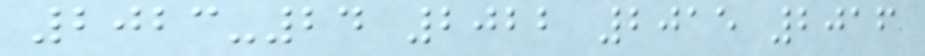2023-24 2022 2015 2016
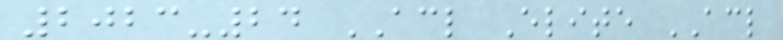2023-24 ACL Elite ACL
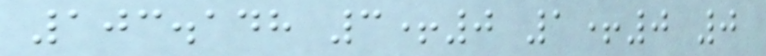103.148 3+0 1+0 0
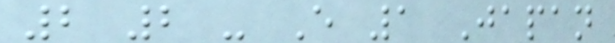2 2 - E 1 Japan
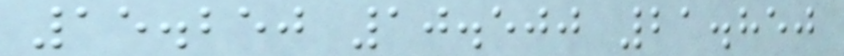15.250 10.500 21.850
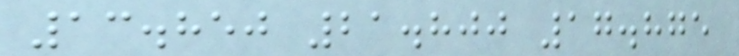13.850 21.800 17.875
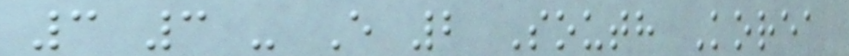3 3 - E 2 South Korea
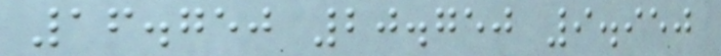16.750 20.750 9.950
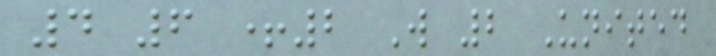4 6 +2 W 2 United
